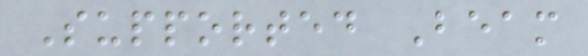Supported Beam
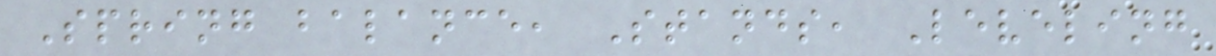Spring balance, Stands, Leveling
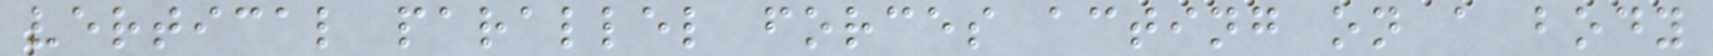vertical parallel forces acting on a body
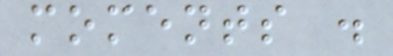moments .
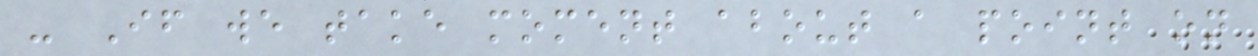- If we take moment about a point on
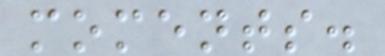moments.
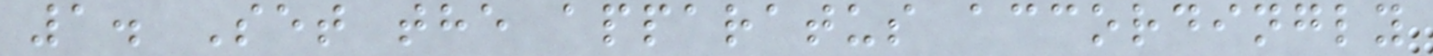1. Set the apparatus accordingly
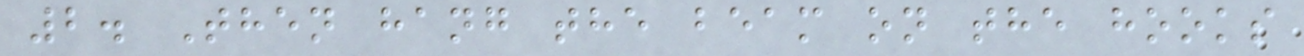2. Then hang the beam on the hooks
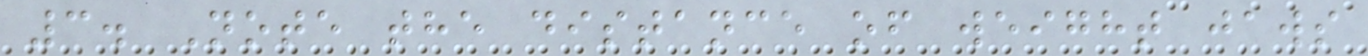3. Note the distance of weight jaws
